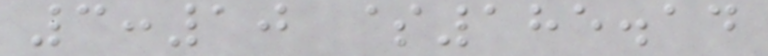3:10 $185.14
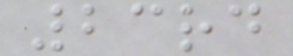23rd
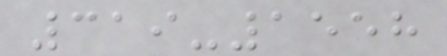319-1558
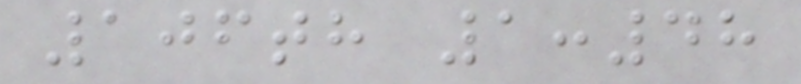106th 1:48
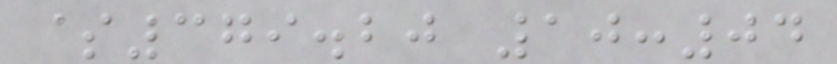$379.20 10:04
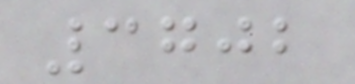3702
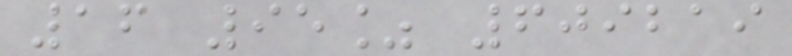16 95% 609219
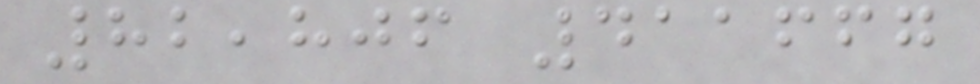82,806 411667
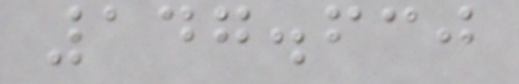147.630
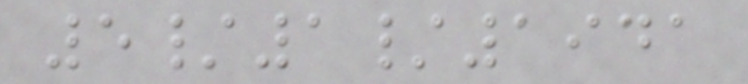5/1/1941
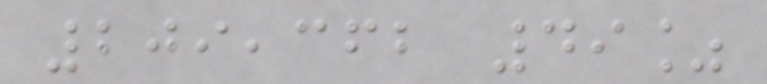209,362 49%
